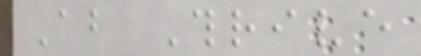About Thrive
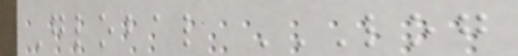Global LOG
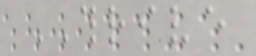THRIVE
